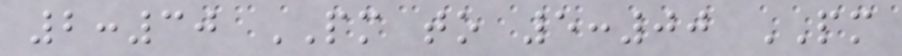2:30 PM to 5:00 PM
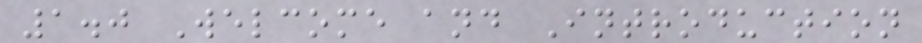1.0 Welcome and Introduction
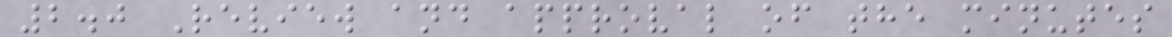2.0 Review and approval of the minutes
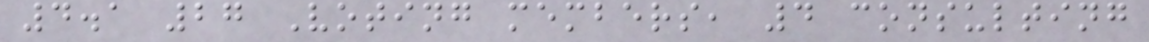4.1 27 Voting members, 4 consulting
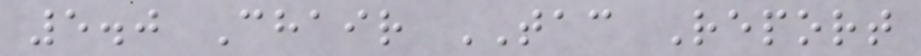5.0 Chair TAC Report
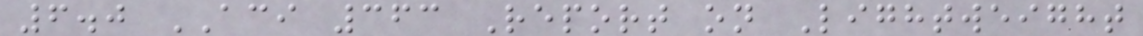6.0 ACI 363 Report on Lightweight
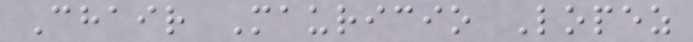Chair Mauricio Lopez
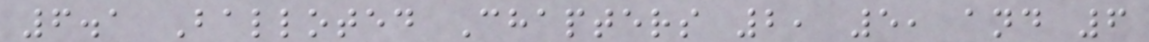6.1 Balloted Chapters 2, 5, and 6
